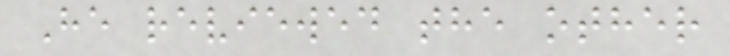He reviewed the other
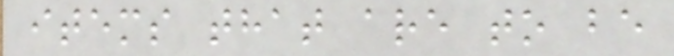items that are to be
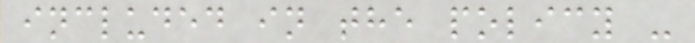included in the policy -
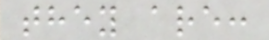they are:
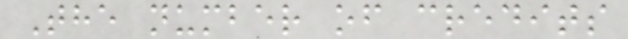The number of credits
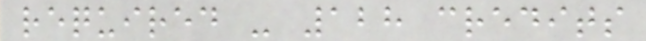required - 128 credits
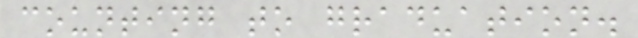counting to graduation.
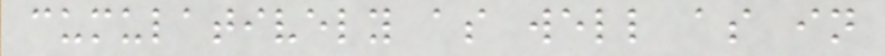cumulatively as well as in
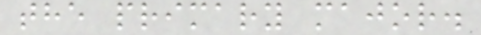the primary major.
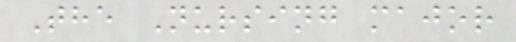The Nursing major
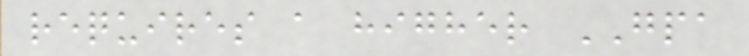requires a higher GPA
